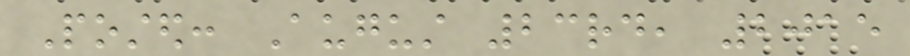Posted: August 23rd, 2015
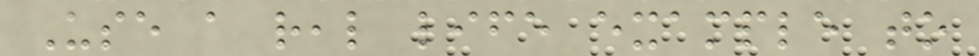Use a real life example to
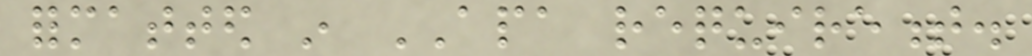formatted in APA requirement.
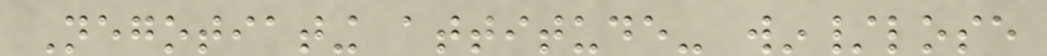Negotiating attitude- win/lose
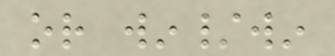or win/win
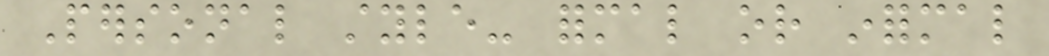Personal style- formal or informal
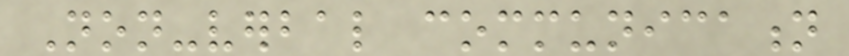Non-verbal communication
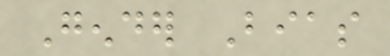Gender Bias
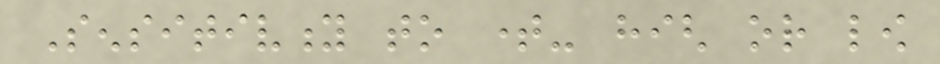Sensitivity to time- high or low
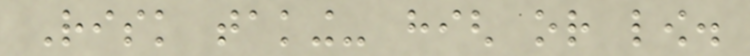Risk taking- high or low.
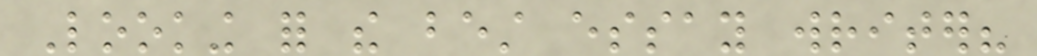Looking for the best essay writer?
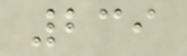239
